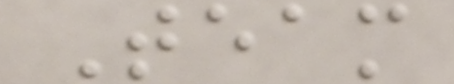Team
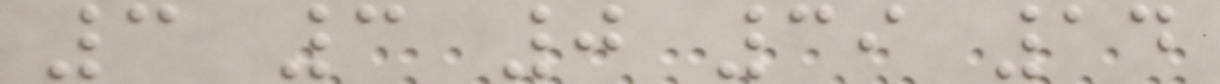3 3 0 39 14
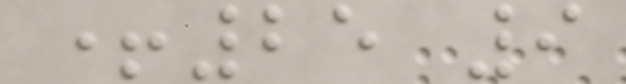+25 9
